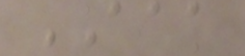AAA
